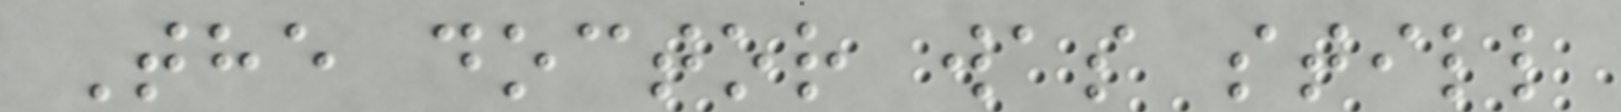The doctor was still
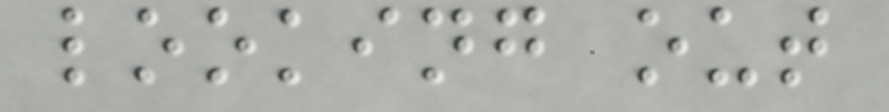looking out
